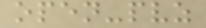open-pvz
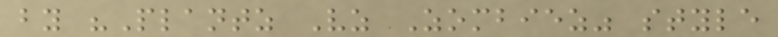by "Plantz Vz Zombiez" style
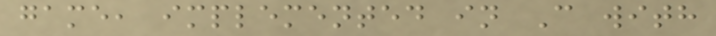game, implemented in C with
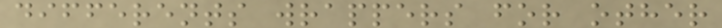differents wrappers for other
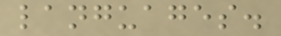languages.
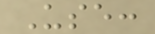Use:
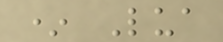* Lua
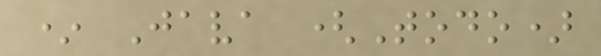* Java (Todo)
